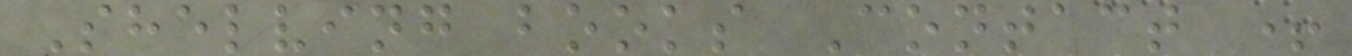Shelving books Contact +
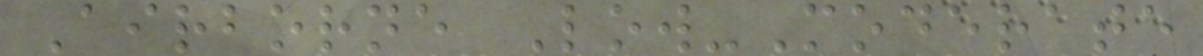Airborne Low-Moderate
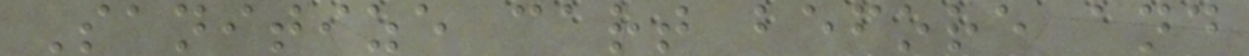Sanitize cart before and
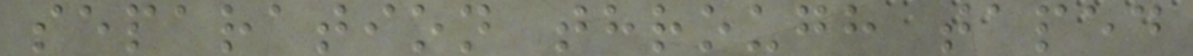separation through taped
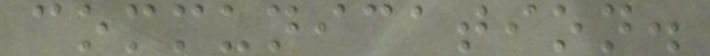communication.
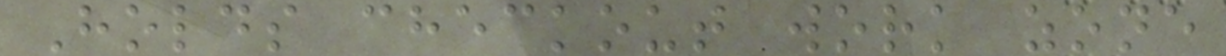Holds checkout work zone
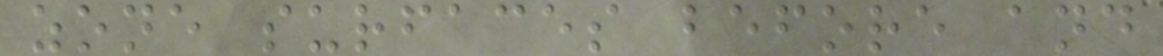zone surfaces before and
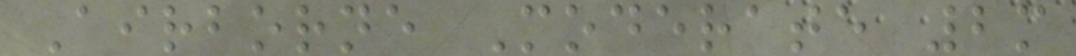Airborne Moderate 2m
